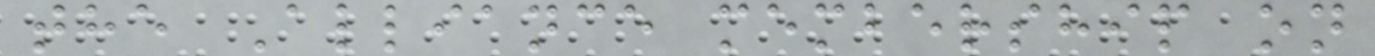the Alliance membership on
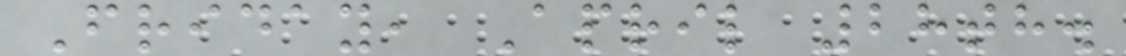Friday, April 28th.
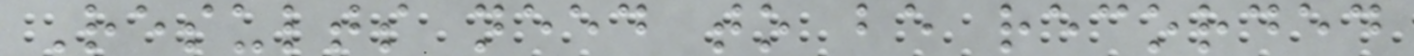Results need to be recorded
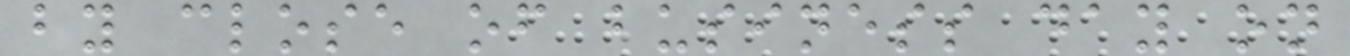by close of business day on
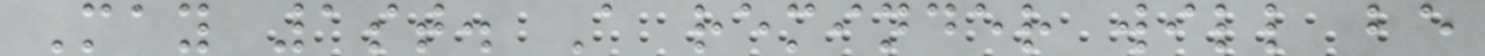May 1st. A reminder will be
